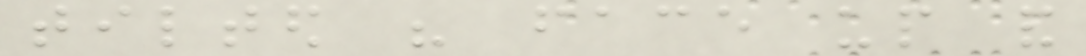tilted his face up and
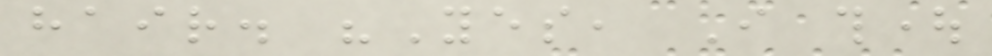hair. "Yes, I thought
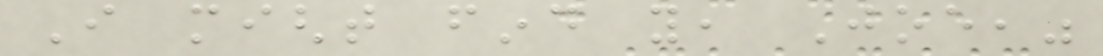I might find you, Joe,"
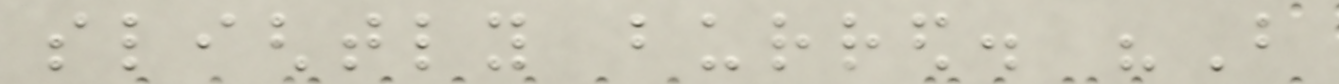slightly burred. "But
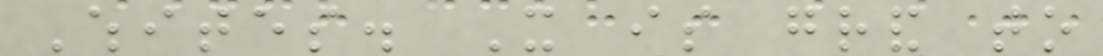Whites. It is grand to
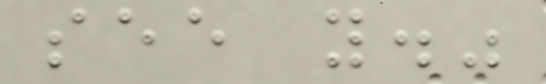see you."
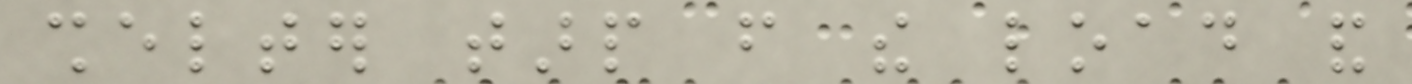shelter tarp from the load and
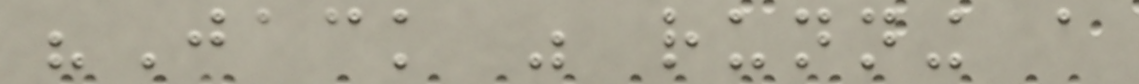"Jack was running a
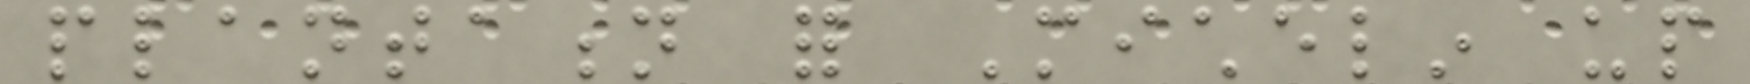plantation for Michelin up
